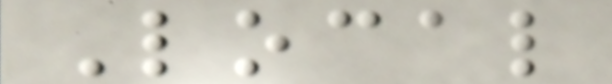Local
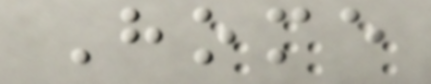Home
